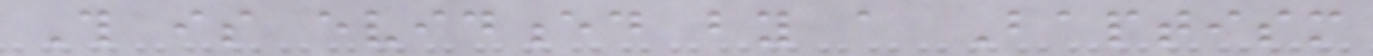This is evidenced by a Baptism
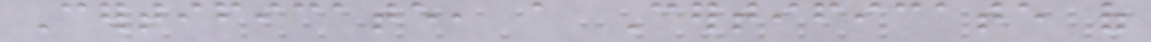Certificate, a Certificate of
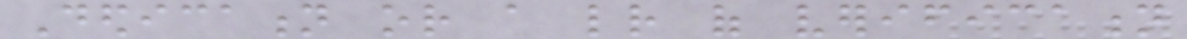Dedication or a letter of verification
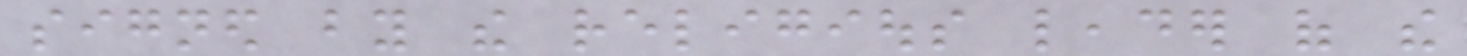signed by the religious leader of the
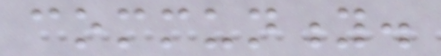community.
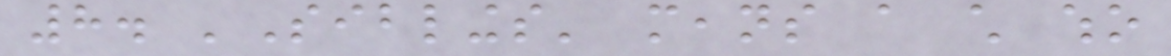8. 'Siblings' means a child who
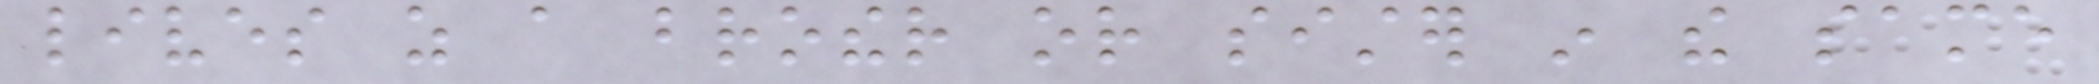lives as a brother or sister in the same
